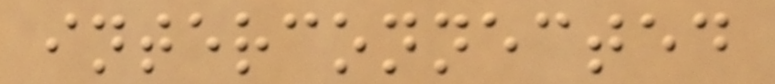interconnected
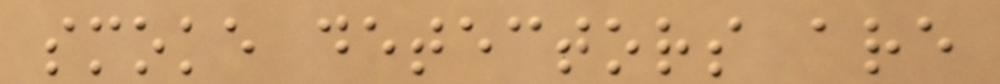smoke detectors are
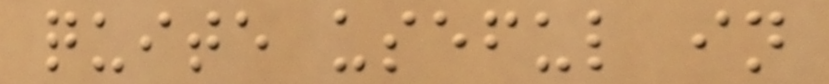quite useful in
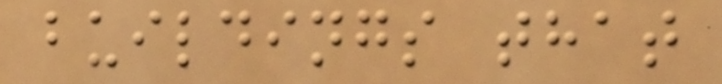buildings that
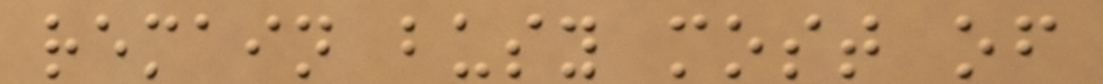remain busy most of
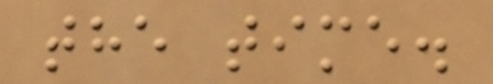the time.
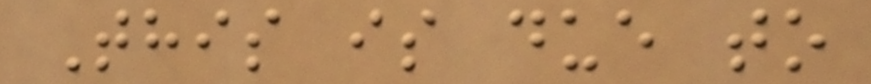This is due to
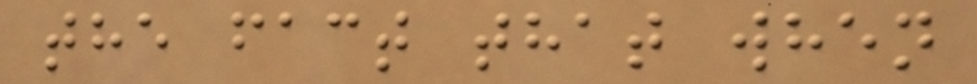the fact that when
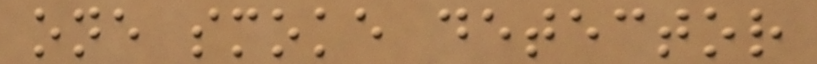one smoke detector
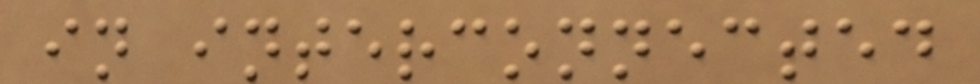in interconnected
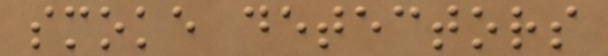smoke detectors
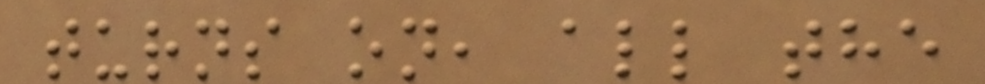turns on, all the
